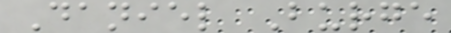Daniel Burge
